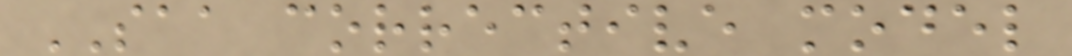SAA corrective model
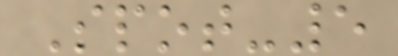Spot-5
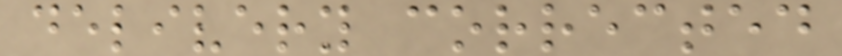delivery corrected
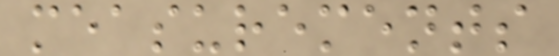measurements
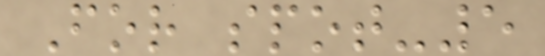For spot-5
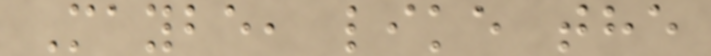Maybe, like the
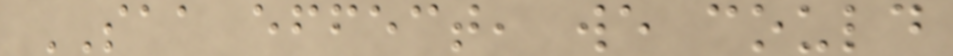SAA effect, we could
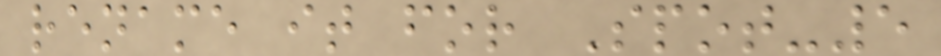rename it for Spot-5
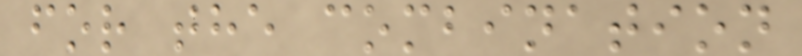for the combination
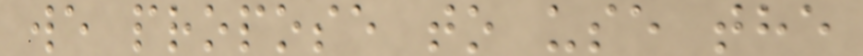we propose to use the
